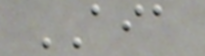AIA
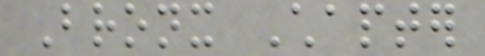Bronx Chapter
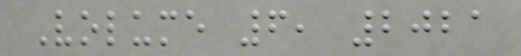Volume 6, 2021
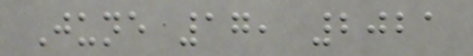June 17, 2021
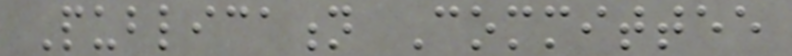Publication Committee
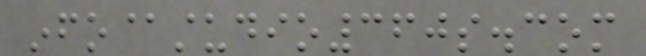info@studio360s.com
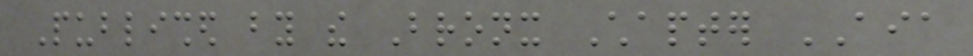Published by the Bronx Chapter AIA
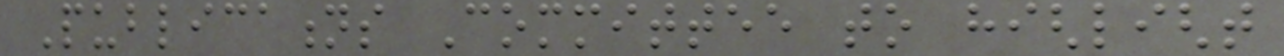Publications Committee to highlight
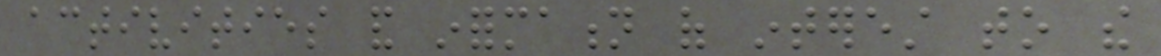activities and information of interest to the
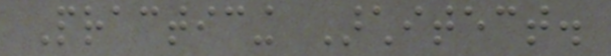Practicing Architect.
